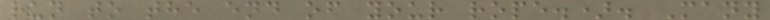run to the end of your rope.). Many
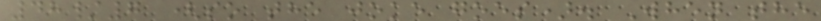48/7 (so the joke goes). When the
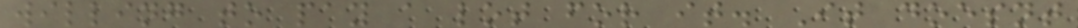willing to pay a lot for it. It doesnt
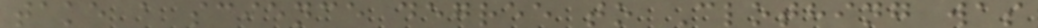take a science degree to Clothing was
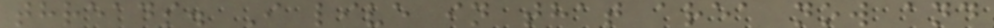threads. I live in that area now and
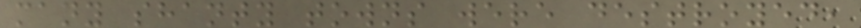many shanty towns were destroyed,
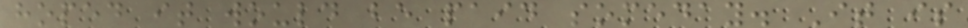hoped it would be paid someday. It is
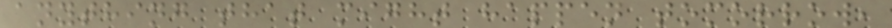anything that might happen tomorrow,
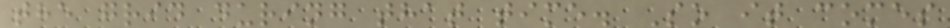the grid during that time. So it comes
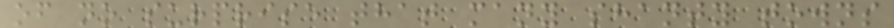of no surprise that many shanty towns
